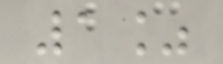1%
